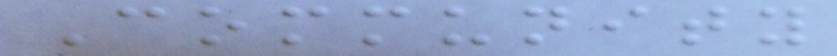Community
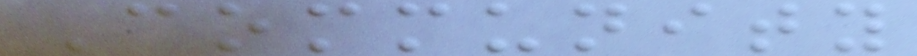Community
